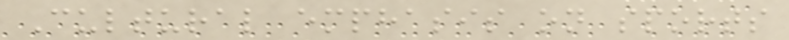Cultural emphasis on sports
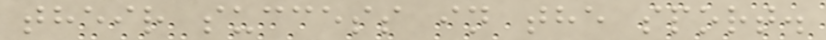their success in the sport.
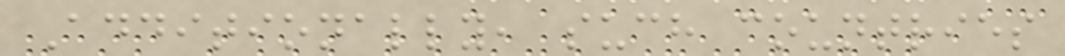Additionally, such countries
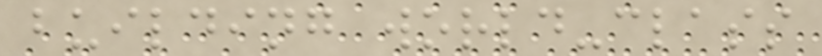building world-class
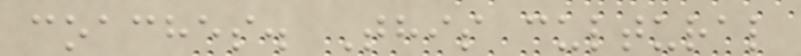coaches. This cultural
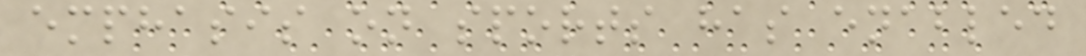emphasis on sports has enabled
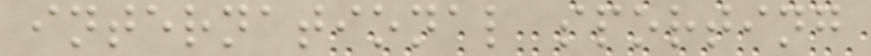international sporting
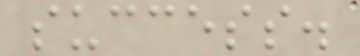success.
